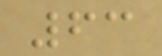63
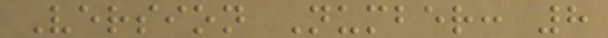Version Number: 8
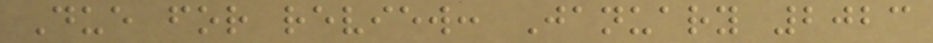Due for review: January 2023
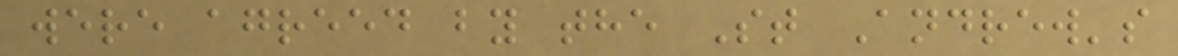were agreed by the St Andrew's
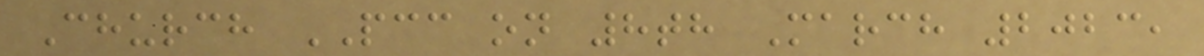Church PCC on 8th March 2023,
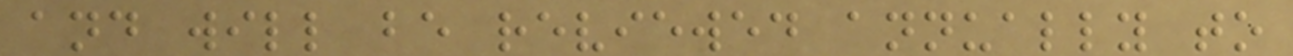and will be reviewed annually to
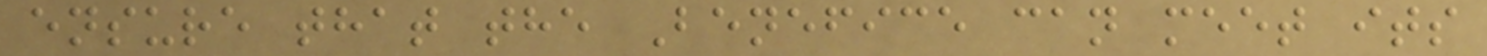ensure that the Benefice can meet its
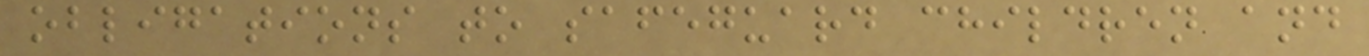obligations to safeguard children and
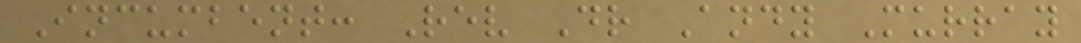Incumbent: Rev Dr Andy Murray
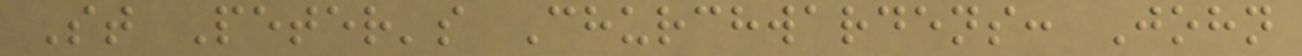St Peter's Churchwardens: John
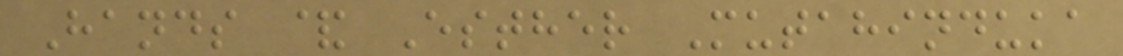Hands & Esther Mutahinduka
